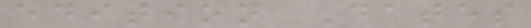edition Dates
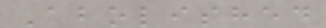Abolished
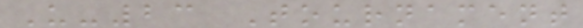U-23 Tournament
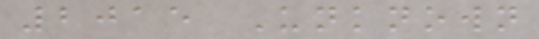2015 Unknown
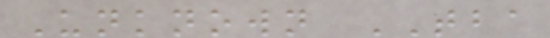Unknown TBA
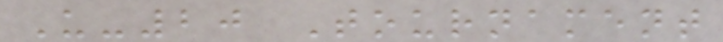U-20 Tournament
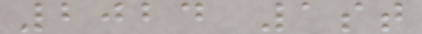2024 1st
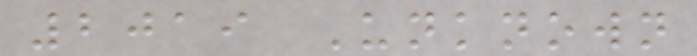2019 Unknown
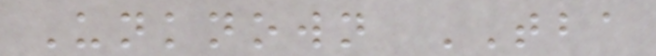Unknown TBA
